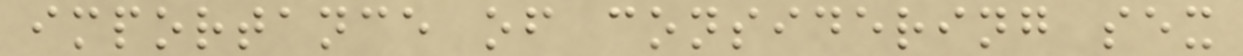importance of considering sex
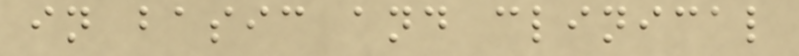in basic and clinical
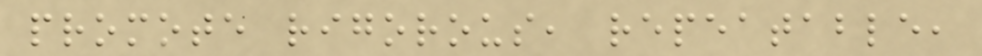promote rigorous, repeatable,
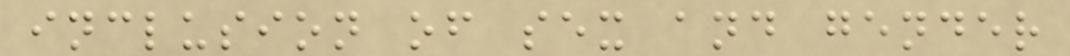inclusion of sex and gender
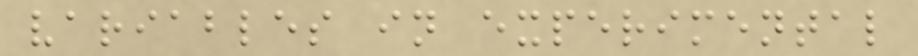variables in experimental
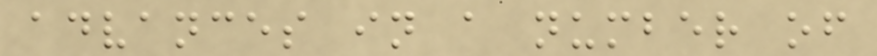advances in a number of
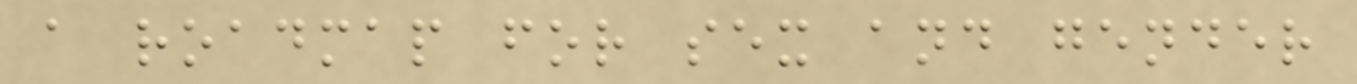a roadmap for sex and gender
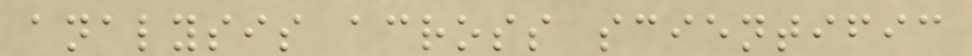analysis across scientific
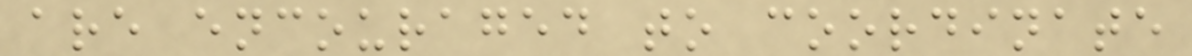are encouraged to coordinate
